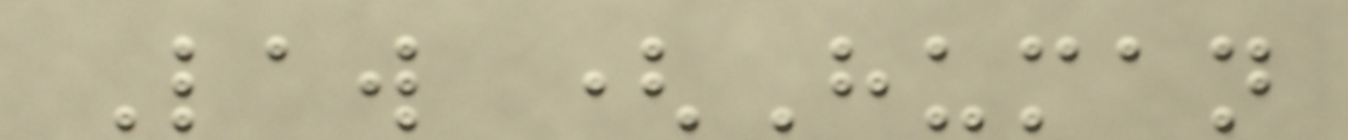Law (Human
